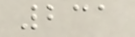231
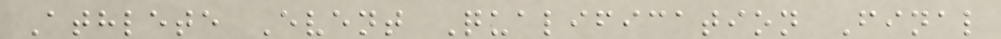Athlete Event Qualification Final
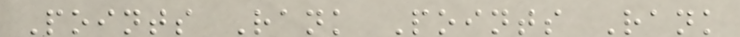Points Rank Points Rank
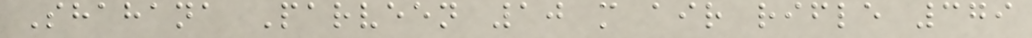Shahana Parveen 10 m air rifle 379
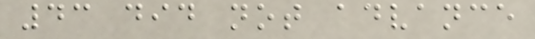43 did not advance
